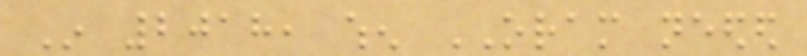In 2018, when ORAM needed
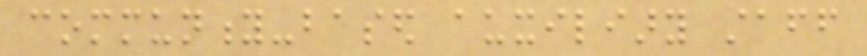community-based auxiliary staff
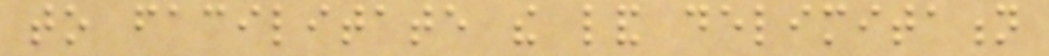to facilitate the land delimitation
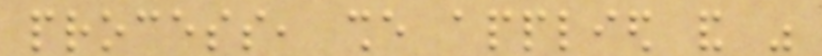process, she applied and was
